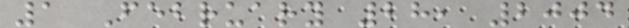1 February 28, 2004
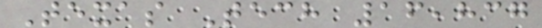Texas Tech 16,837
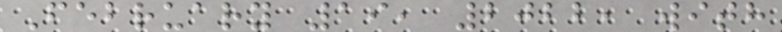February 19, 2022, with
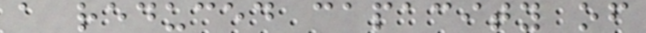a reduced capacity of
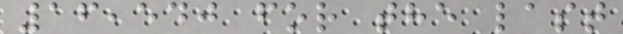16,540 for the last
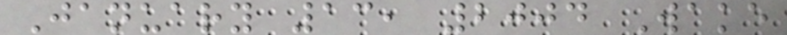January 13, 2004 Wake
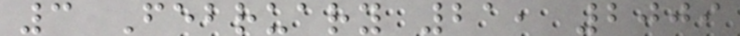3 February 21, 2009
